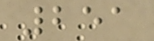251
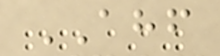AHF
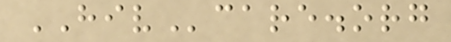HIVcare.org
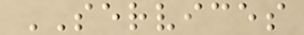SERVICES
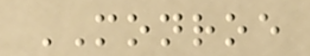MONROE
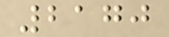2170
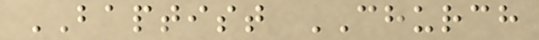BAPTIST CHURCH
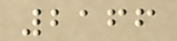2166
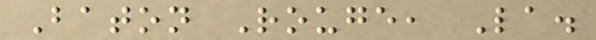Baton Rouge, La.
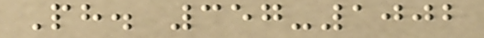Ph. 357-1002
